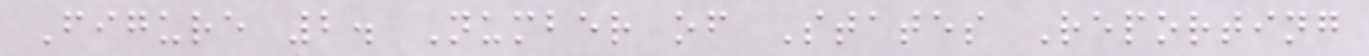Figure 2. Number of States Reporting
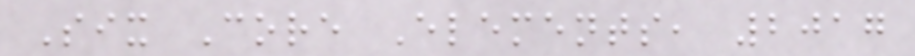Six Core Elements, 2017
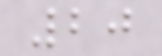20
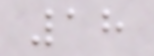18
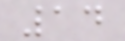14
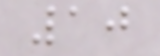10
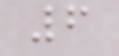6
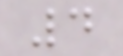4
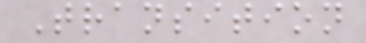Transition
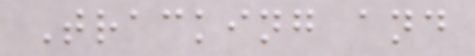Tracking and
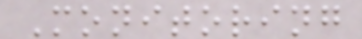Monitoring
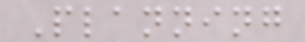Planning
